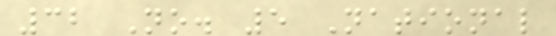32 No. 5 National
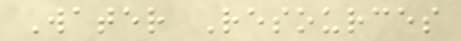Water Resources
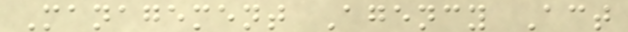Management Agency Act
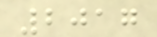2017
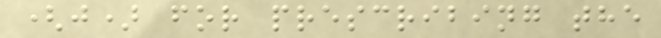(j) for prescribing the
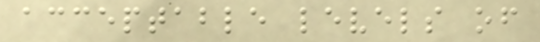acceptable levels of
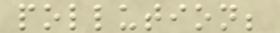pollution;
